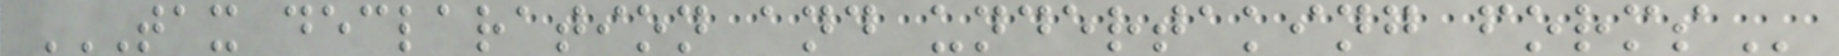TAX DECLARATION AND UNDERTAKING FORMS
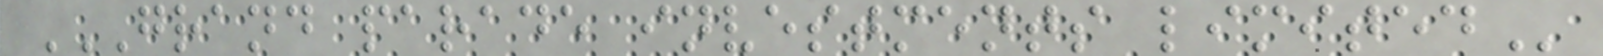GRAND PARADE INVESTMENTS LIMITED
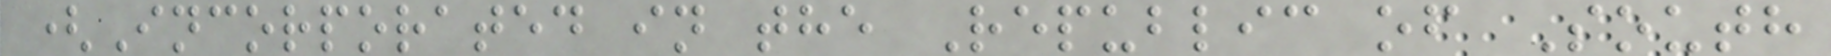(Incorporated in the Republic of South
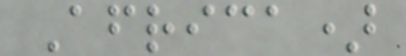Africa)
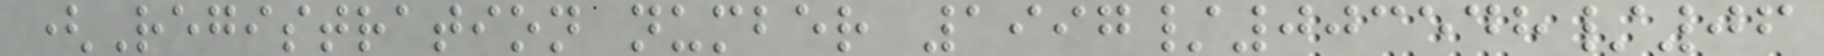(Registration number 1997/003548/06
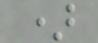)
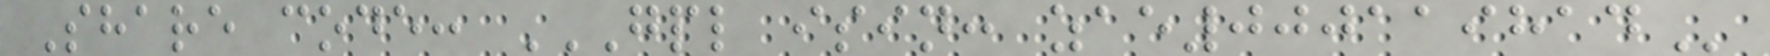Share code: GPL ISIN: ZAE000119814
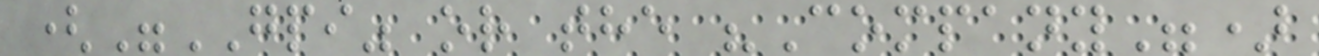("GPI" or the "Company")
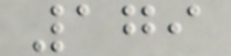179
